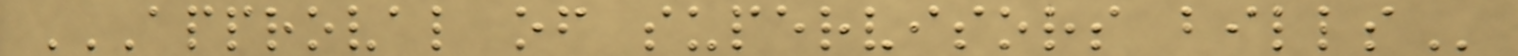APPROVAL OF SUPERVISORS BILLS
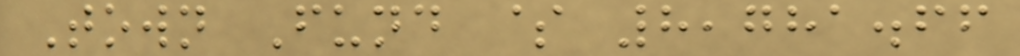Town Fund $ 8,781.66
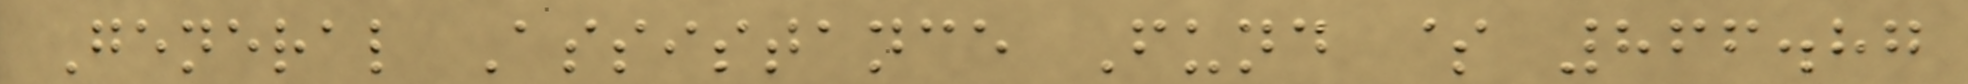General Assistance Fund $ 866.87
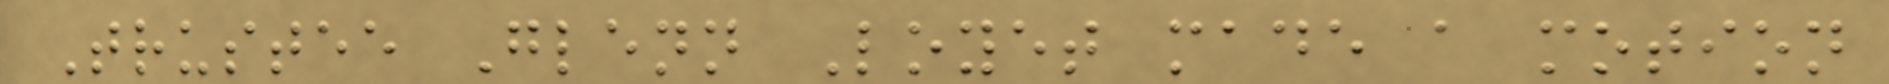Trustee Glenn Loyet made a motion
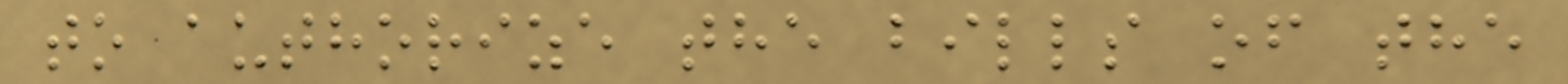to authorize the bills of the
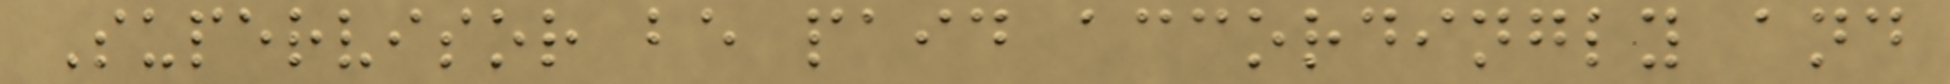Supervisor be paid accordingly and
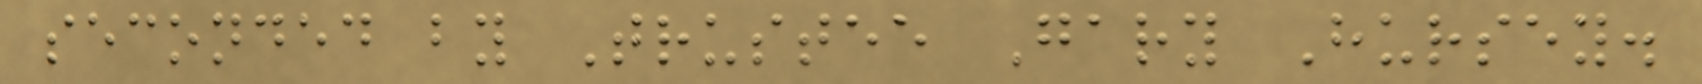seconded by Trustee Gary Hursey.
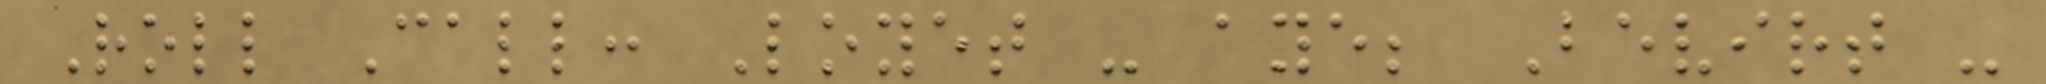Roll Call: Loyet - aye; Bevirt -
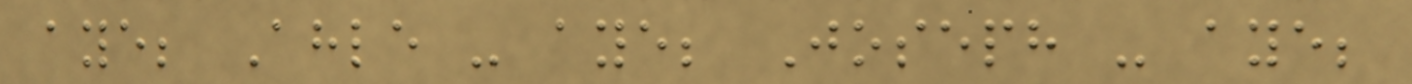aye; Ahle - aye; Joseph - aye;
